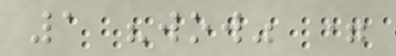1 "wow" =
